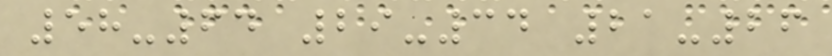58-64 29-34 21-26
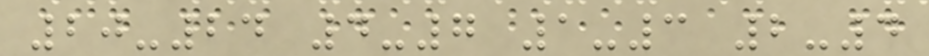20-24 4-7 1-3 2-4
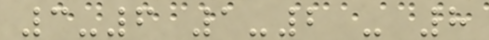3-6 1-2 - 8
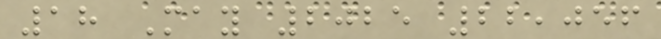18 May 2025 22,056
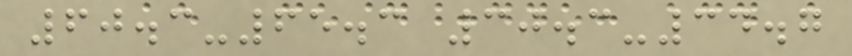60.3-65.3 30.3-34.7
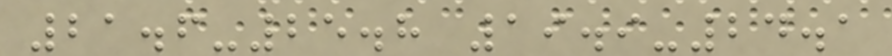21.6-25.8 19.9-24.1
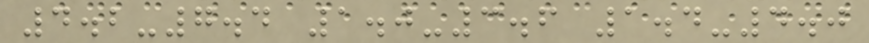4.2-7.4 1.0-3.6 1.4-4.0
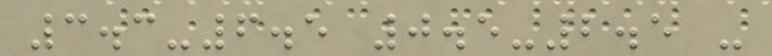3.3-6.5 0.5-2.5 -
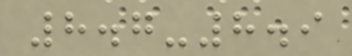8.7-8.9
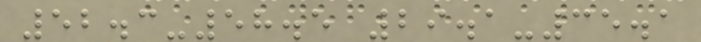52.3-58.5 29.1-35.1
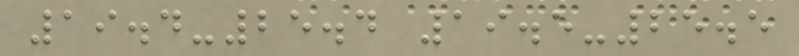19.4-25.4 19.5-25.5
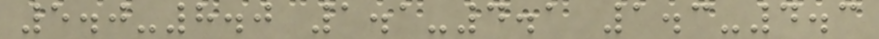5.0-8.0 1.1-4.1 1.3-4.3
